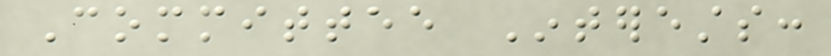Committee Interests:
